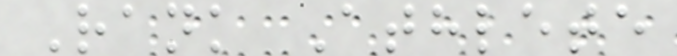Rank Athlete
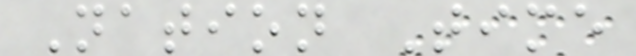Nation Time
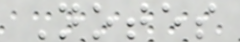Notes
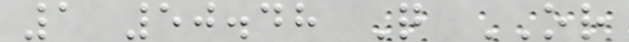1 50.48 Q OR
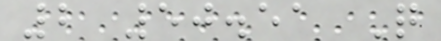2 50.51 Q
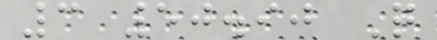3 50.90 Q
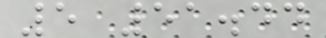5 51.44
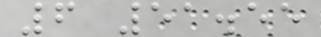6 51.55
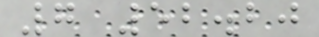7 52.20
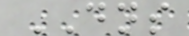DNS
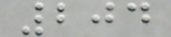204
